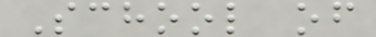School of
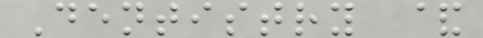Dentistry &
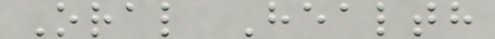Oral Health
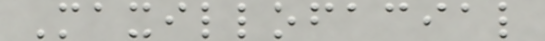Maxillofacial
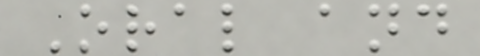Oral and
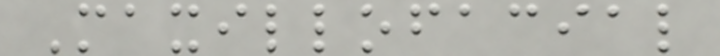Maxillofacial
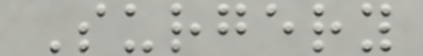Surgery
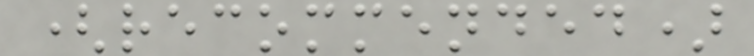(recommended)
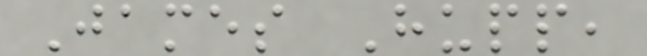James Hupp,
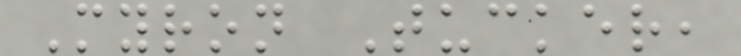Myron Tucker,
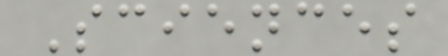Sciences
